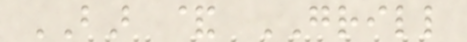BAR & GRILL
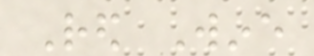Red Wine
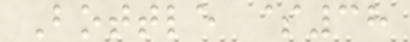Bottle $38
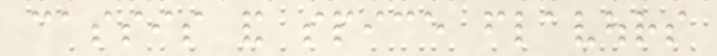cassis and spice flavours
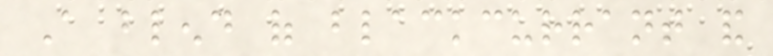A blend of blackcurrant and
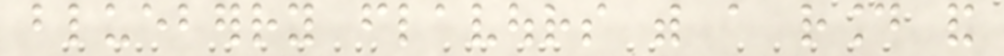blueberry flavours with a round and
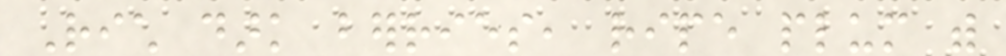Rich dark berries, ripe plum with
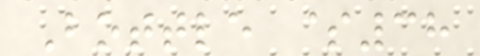Bottle $38
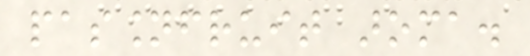passionfruit aroma.
